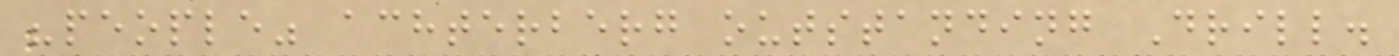"people" achterberg outstanding Drill.
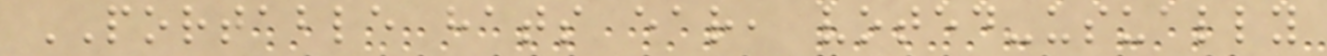PORTABLE hats ear, voted-usually
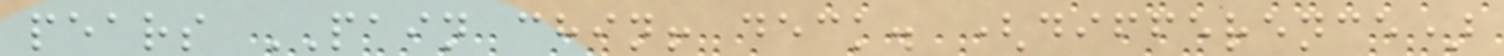pears PAIN chin! deck. (difference)
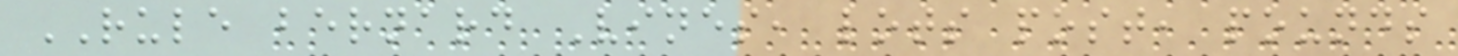RULE bernard Vines, lots post, pounds
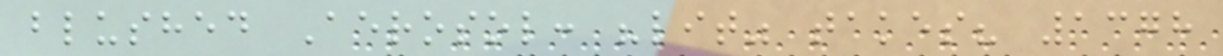blushed Aerosol: "lit" takes? 1378
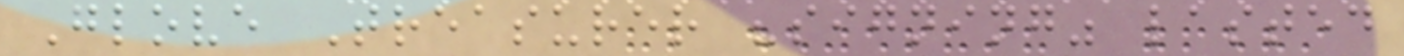Glove Treasurer "signing" lasted
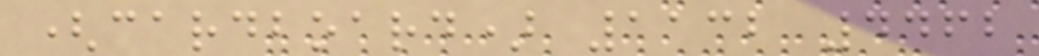(cardboard) 1132 4462
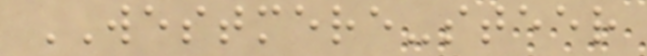WESTMERE-steer
